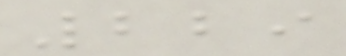229
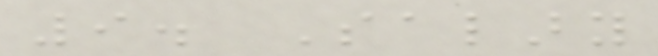9. Salary
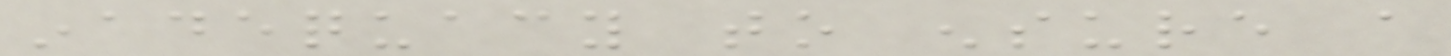inadequacy to ensure a
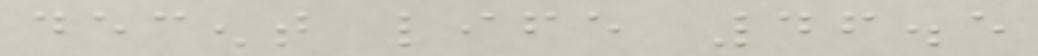decent life 46.5
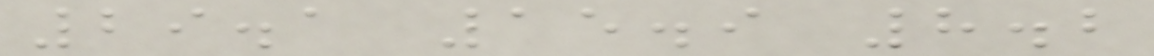29.1 15.9 8.2
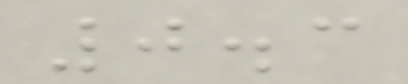0.3
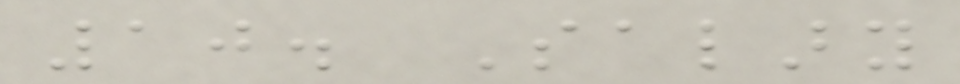10. Salary
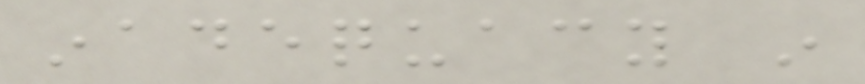inadequacy in
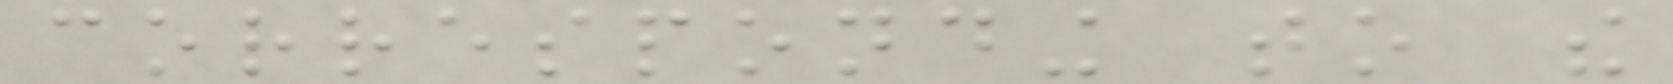corresponding to the
